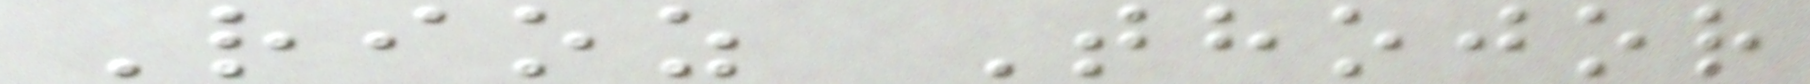Rioz Thojor
